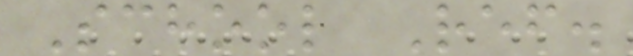School Ref.
